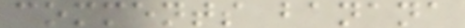comments banana
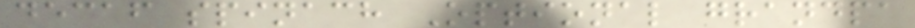decaf spinach Optional grandpa
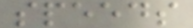speeds
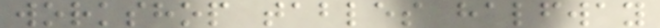workshop tables halfway
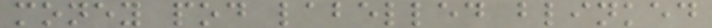money pod labelled blinked
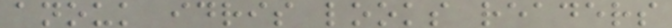anouk idris looks readers
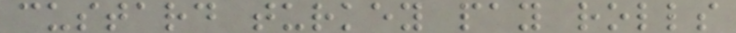custard turkey pay rolls
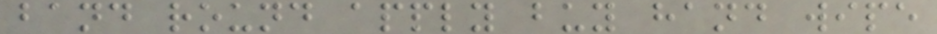band round apply buy hand wipe
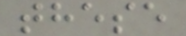these
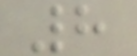8
